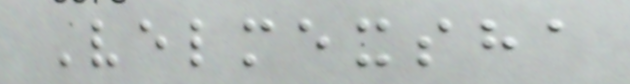Velmexsha
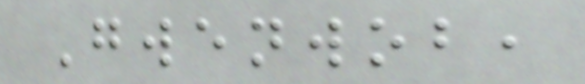Gwenwob,
